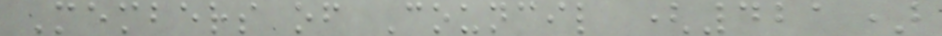Members of Council (421)
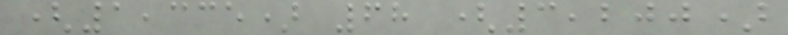(1,335) 68 (3,200)
